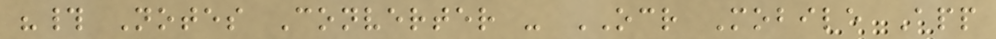"# Notes Converter - OCR Mobile App
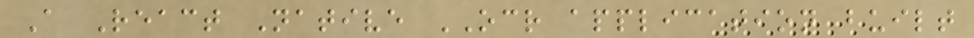A React Native OCR application built
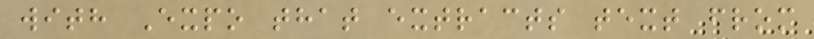with Expo that extracts text from
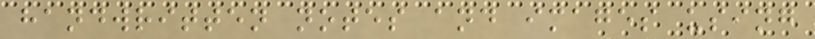handwritten notes and images using
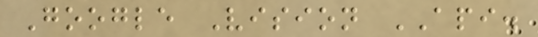Google Vision API.
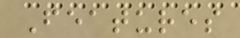Features
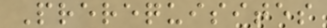Prerequisites
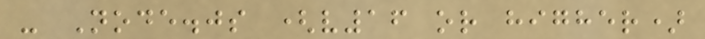- Node.js (v16 or higher)
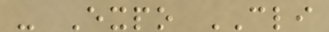- Expo CLI
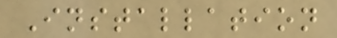Installation
